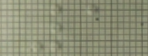1
